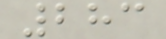283
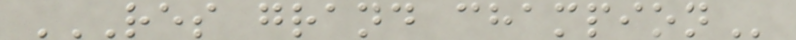RES GRAND CHAMPION
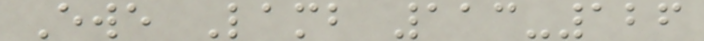Ewe Lamb 113-126
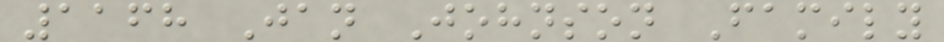1168 Jan Johnson Family
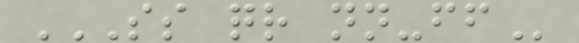SS QR NN-FF
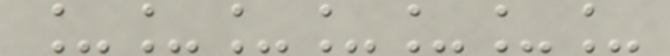_______
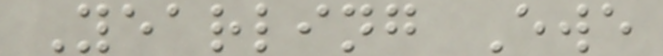Yearling Ewe
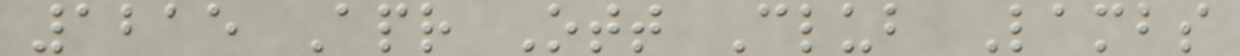1215 Apr Ott Club Lambs
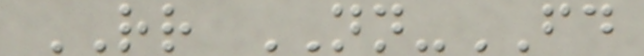RR NN-FD
